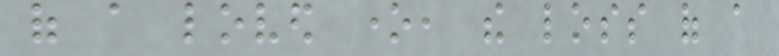of a loved one, the loss of a
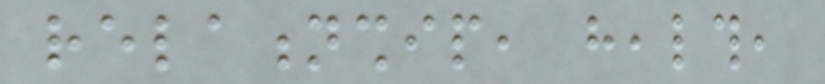relationship, health,
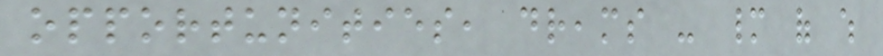opportunities, dreams - many of which
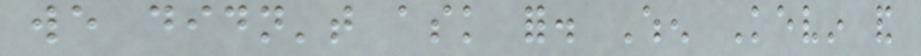we didn't ask for. When Kevin and
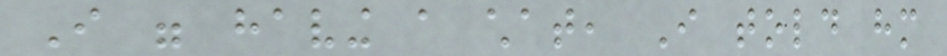I were having a chat, I told him
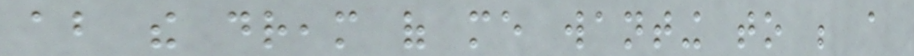about the dream of me wanting to be a
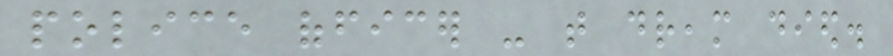police officer - that dream died.
